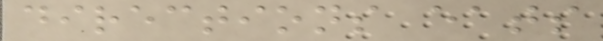directions eats
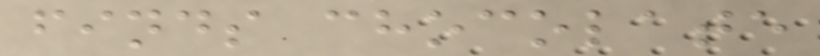finds chocolate
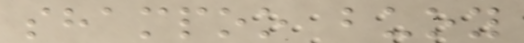shampoo buoy
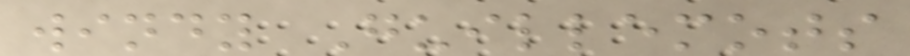windy Guillemots
